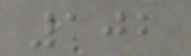102
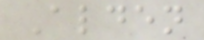Alden
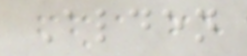Alden
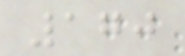170
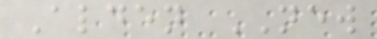Alden NEW
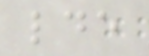lde
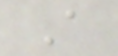A
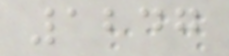1247
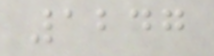1247
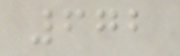672
